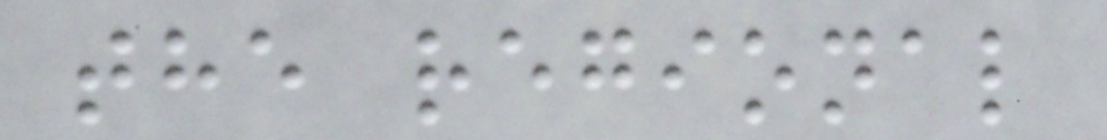the regional
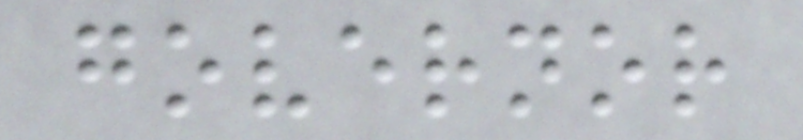governor
